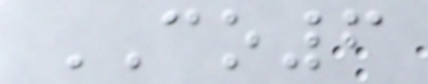CO6
